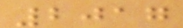2017
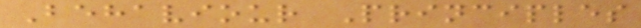Behaviour Principles
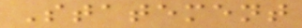Statement
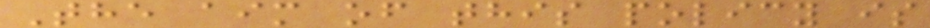The aim of this policy is
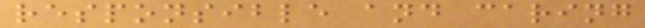responsible and caring
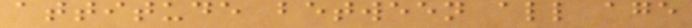attitude between all age
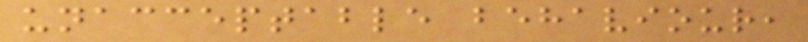unacceptable behaviour,
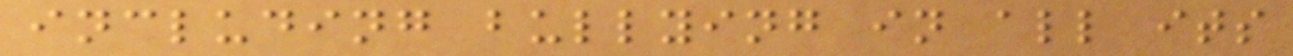including bullying in all its
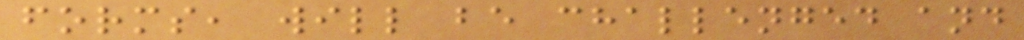forms, will be challenged and
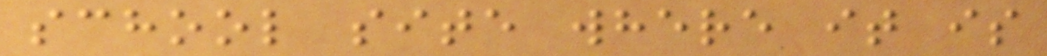school site where it is
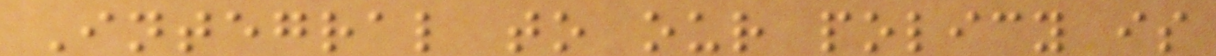Integral to our policy is
